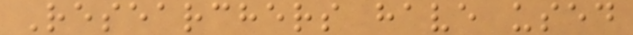Researchers have used
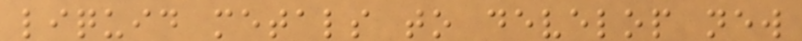liquid metals to develop new
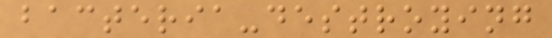bacteria-destroying
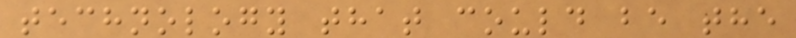technology that could be the
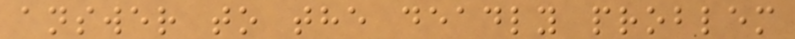answer to the deadly problem
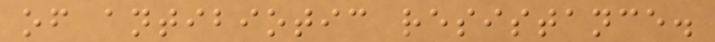of antibiotic resistance.
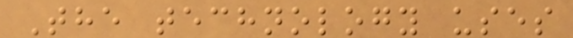The technology uses
